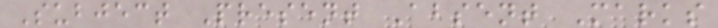Subject Present Absent Marks
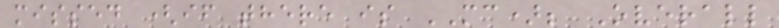missed (if there is MC); Overall
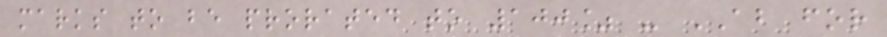marks to be prorated to 100% - AB for
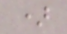)
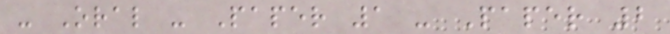- Oral - Paper 1 - Paper 2
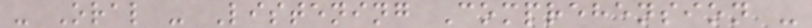- Oral - Listening Comprehension -
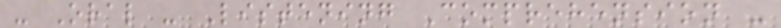- Oral - Listening Comprehension -
